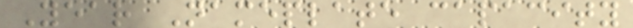Year Nameplate capacity
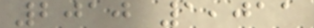2010 1,011
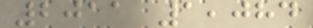2011 1,084
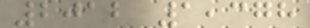2012 1,378
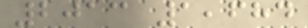2013 1,684
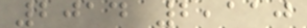2014 2,110
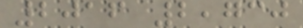2016 2,730
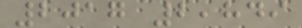2017 2,849
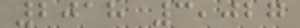2018 3,027
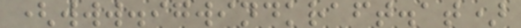(www.igwindkraft.at)
